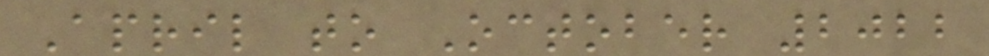April to October 2022
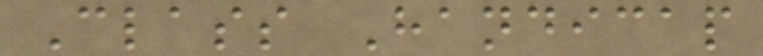Class Handicap
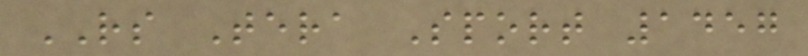RS Tera Sport 1457
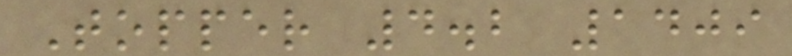Topper 4.2 1409
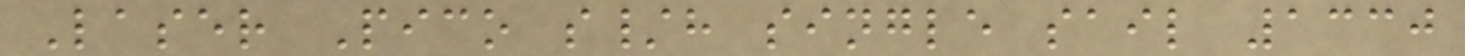Laser Pico s/h single sail 1330
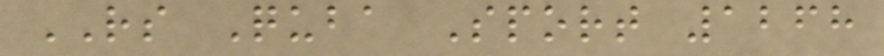RS Quba Sport 1268
